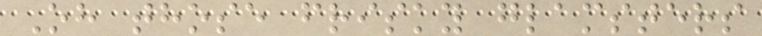Oh those frisky glamsters
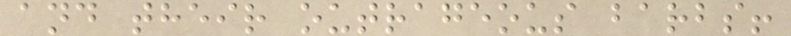and their outrageous barbs!
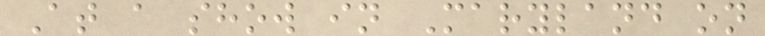At a show in Maryland on
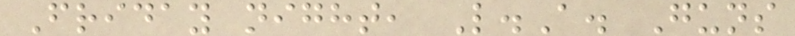Friday night, L.A. Guns
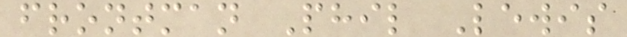frontman Phil Lewis
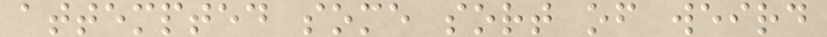attempted some sort of weird
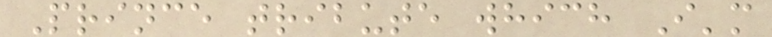Prince tribute which I'm
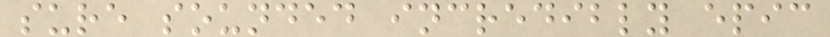sure sounded incredibly epic
